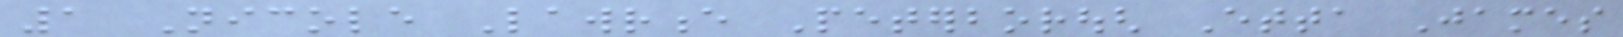1 Nicole Lawrence Peterborough Etta James
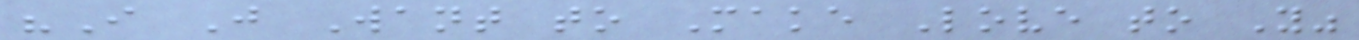"I Just Want to Make Love to You"
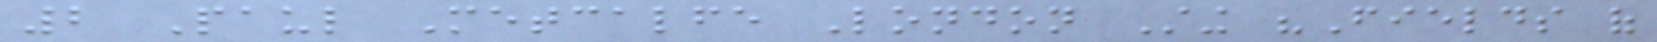2 Paul Metcalfe London Sting "Fields of
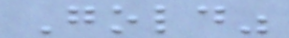Gold"
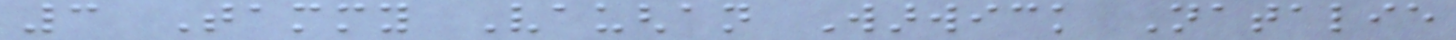3 Tammy Vaughan Warwick Natalie
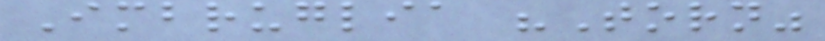Imbruglia "Torn"
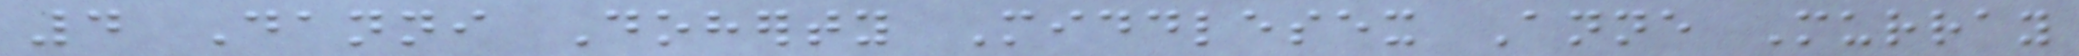4 Danni Doherty Middlesex Anne Murray
